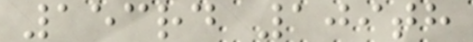153rd 109th
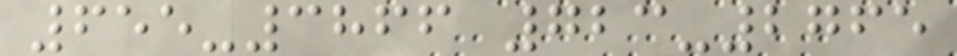655-3866 723-2765
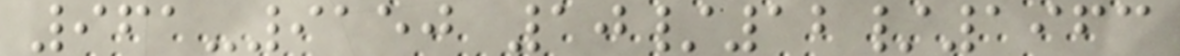961-9150 10/12/1963
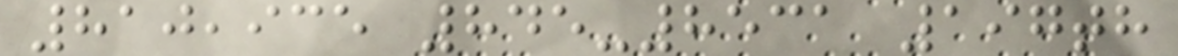810,935 845-8531 197th
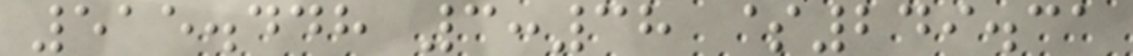515.448 3:38 $249.31
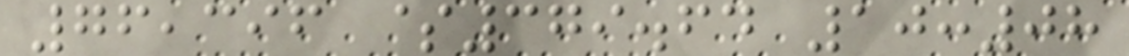76,396 $379.64 10:08
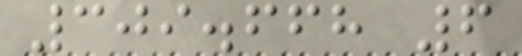309.668 6
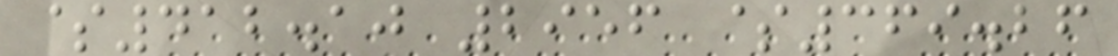$412.10 2956 $369.26
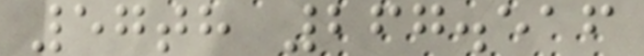57th 267.516
